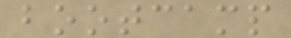bootcamp
